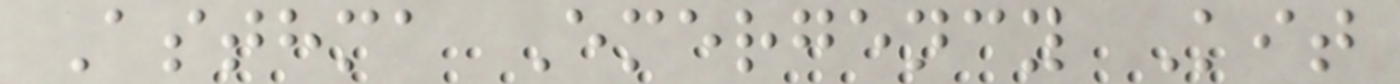Asthma Emergency Kit
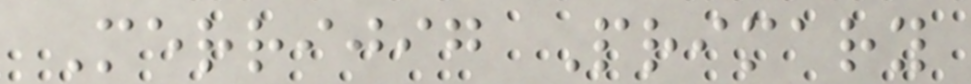Merrijig Primary
